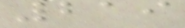219
